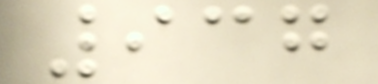937
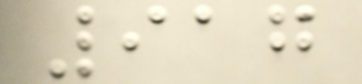917
